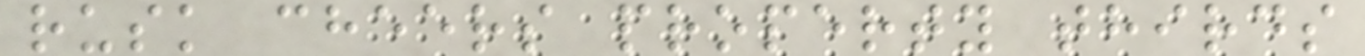rusk cheers property thirds
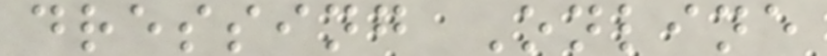dressing Online
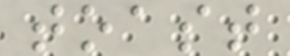toast
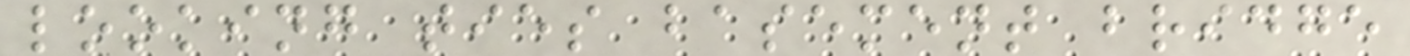looking ties basement bridge
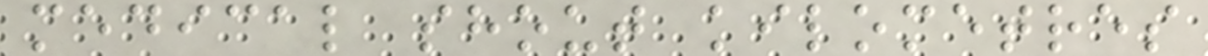medical shout kilometres
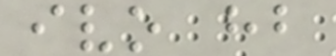ivo hb
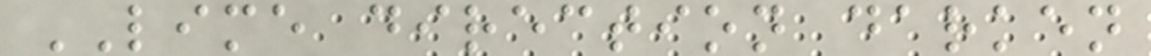LIME direction darken
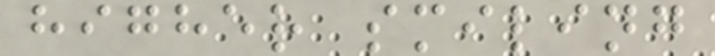higher smiling
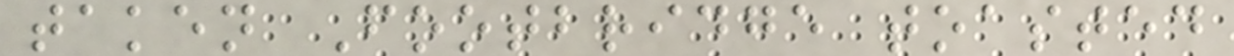taken Footbridge toasted
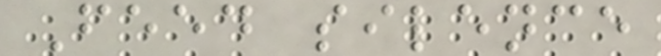Feed silence
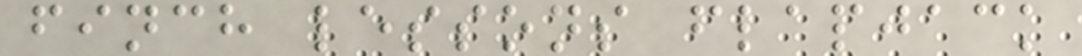finch lessons flapjack
